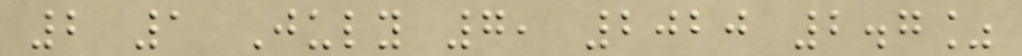2 1 July 7, 2020 2.7%
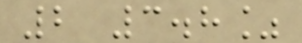2 3.8%
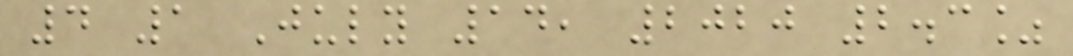4 1 July 14, 2020 2.3%
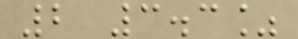2 3.3%
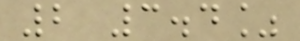2 3.4%
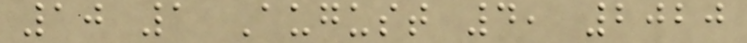10 1 August 4, 2020
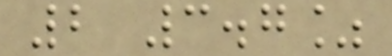2 3.7%
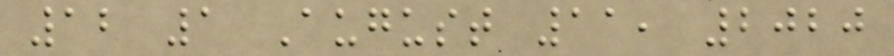12 1 August 11, 2020
